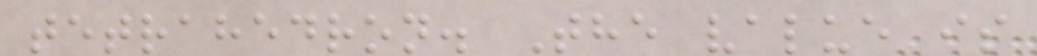tetrahedron. The value is
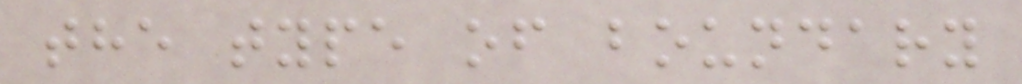the type of boundary
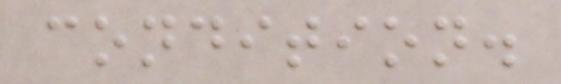condition.
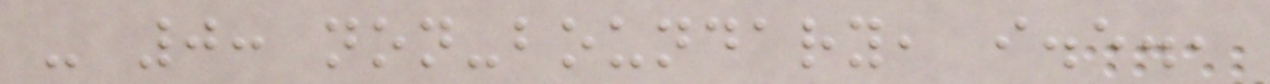- 0: non-boundary, i.e.,
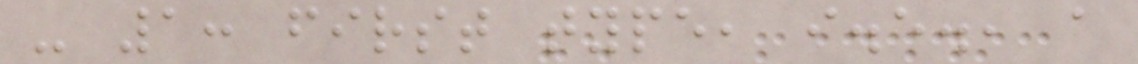- 1: first type, i.e., a
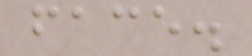face.
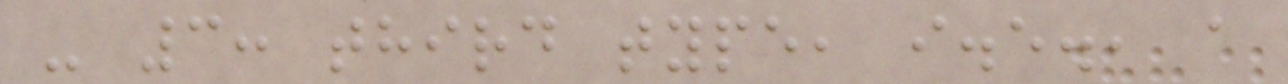- 3: third type, i.e., a
